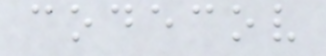codecov
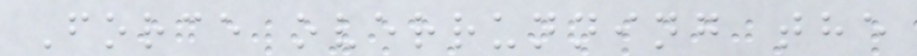Force overrunning the
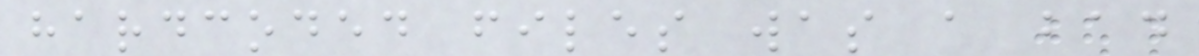hardcoded files was a bad
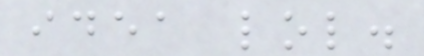idea lol.
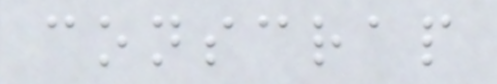conscrap
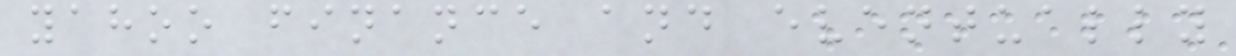yahoo finance and eventually
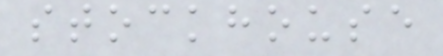stockhouse
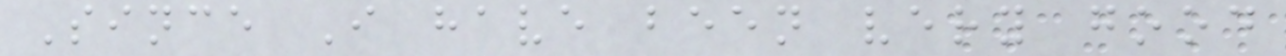Since I have been very good
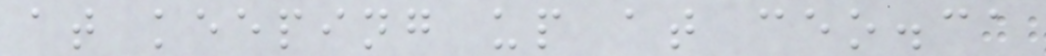at keeping up at ceo.ca
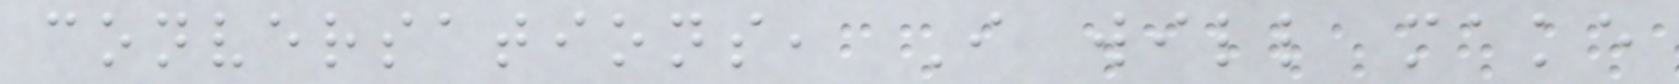conversations, I will make
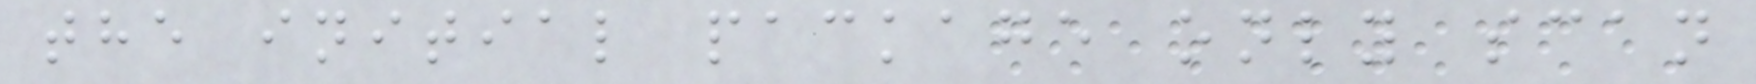the initial package only scan
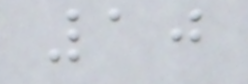10
